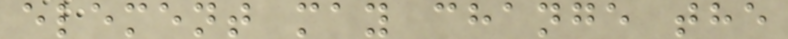element may change the
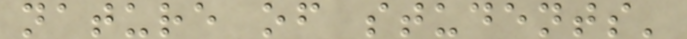nature of students'
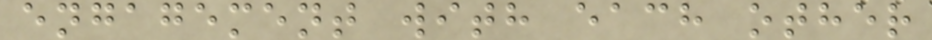engagement with each other
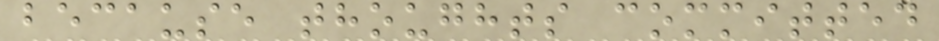because thoughts committed
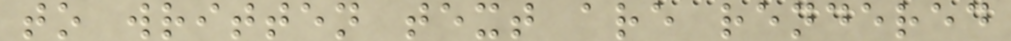to written text are rendered
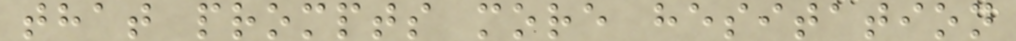that prompts more hesitation
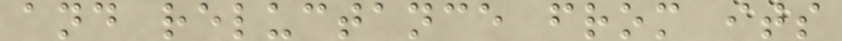and reluctance from its
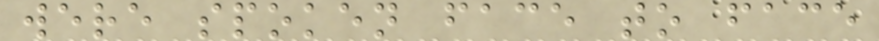were spoken face to face
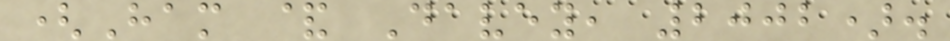(Ham & Davey, 2002).
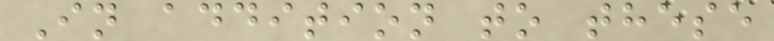In addition to these
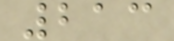213
